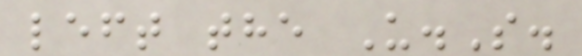left the U.S.
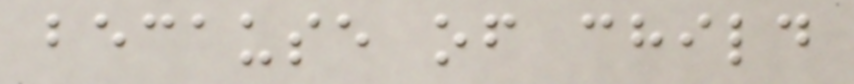because of child
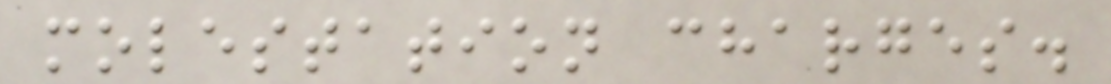molestation charges.
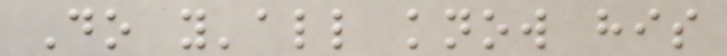Do y'all know his
